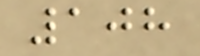108
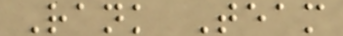Rank Team
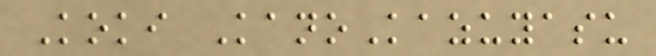Koki KanoKazuyasu
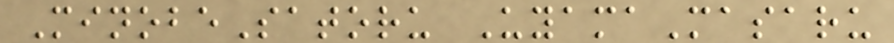MinobeSatoru UyamaMasaru
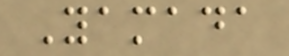Yamada
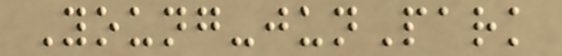Young-junPark
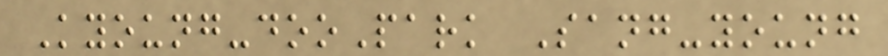Kyoung-dooPark Sang-young
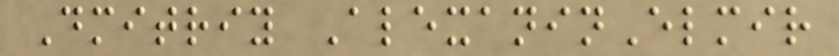Dmitriy AlexaninElmir
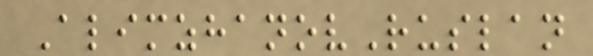AlimzhanovRuslan
